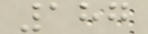187
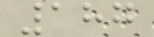187
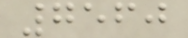7560
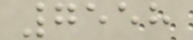7558
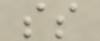ss
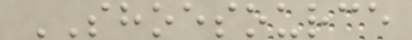SHOESOURCE
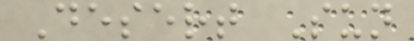Desert Sun
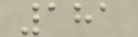181
